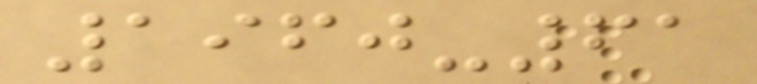1960-61
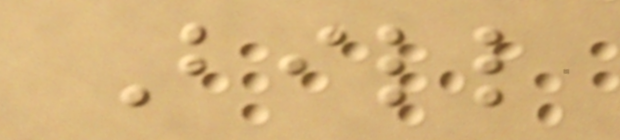Bill
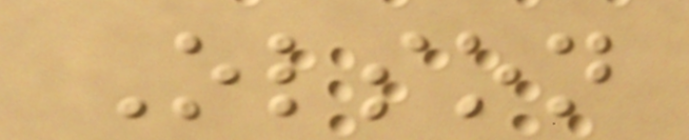Olson
